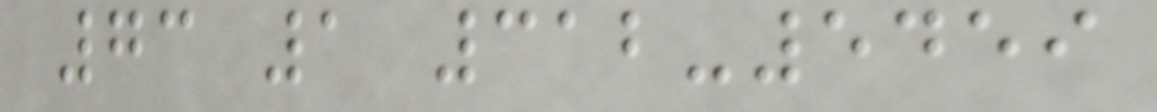73 1 312-5459
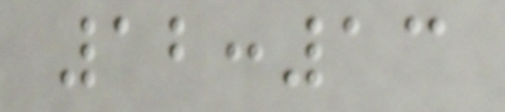12:13
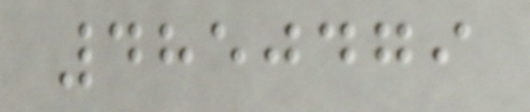4850479
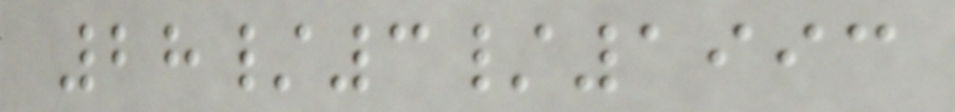28/3/1993
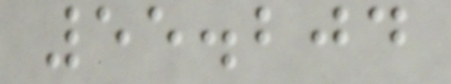55.204
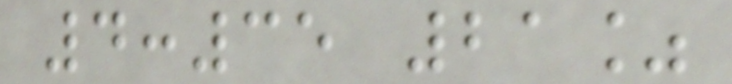4:35 21%
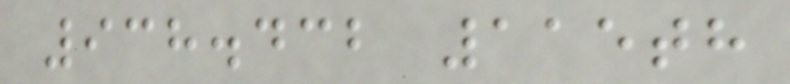938.432 115th
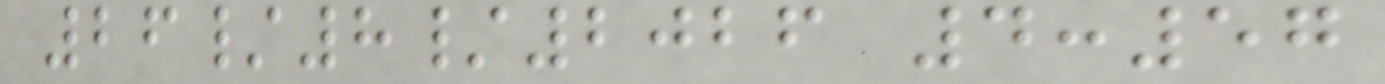26/8/2026 4:57
